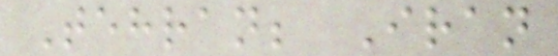Tehran; Iran
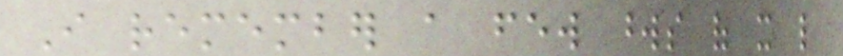I remember a few words of it like
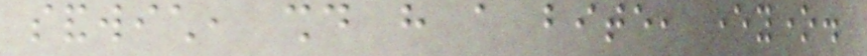sandwich, should have a bite, everyone.
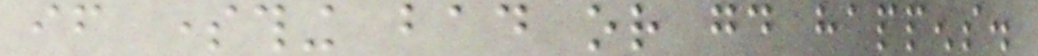if something bad or good happens.
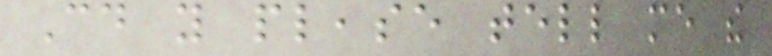Could you please tell me the
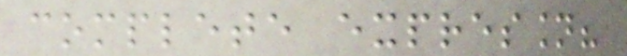complete expression?
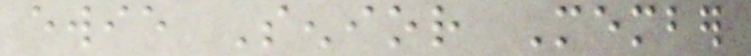ewie Senior Member
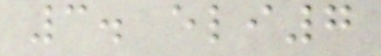3. eli7
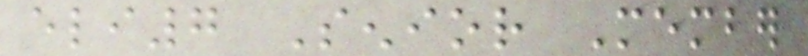eli7 Senior Member
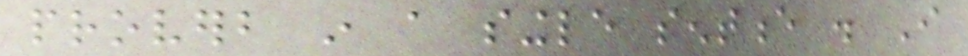proverb in a single sentence . I
